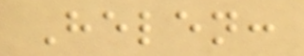Helen:
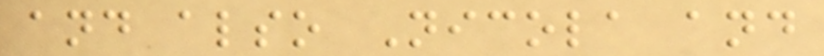and also Nicola and
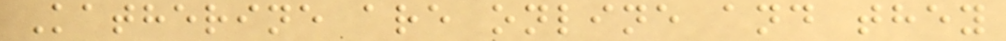Katherine are online and they
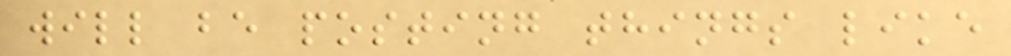will be posting things like
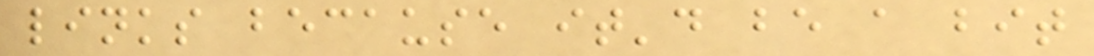links because it'd be a bit
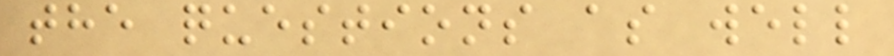the questions as well
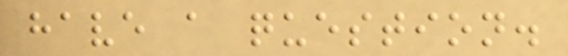have a question.
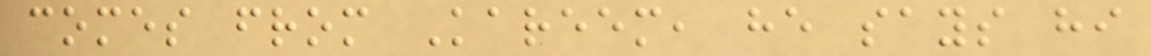comes from Kareem, he says hi
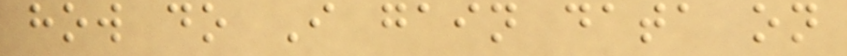how do I gain data on
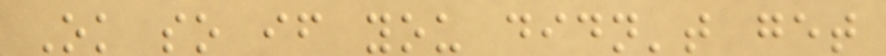Ok so if you didn't get
